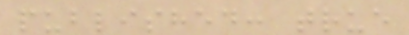published: true
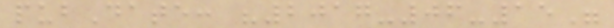pubDate: "2017-06-15"
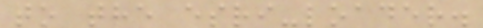to the esri-loader.
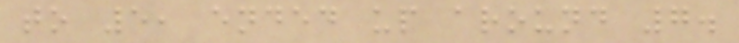to 5, ended up around 7.
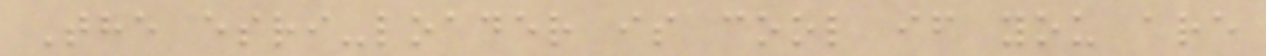The esri-loader is cool if you are
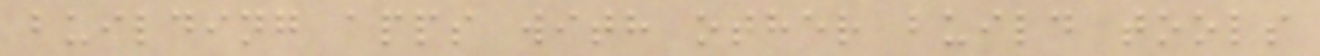building apps with other build tools
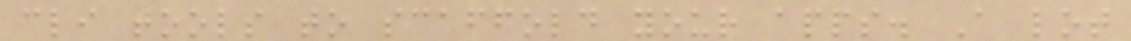cli tools to scaffold your apps. A lot
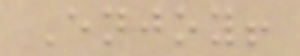Enjoy!
